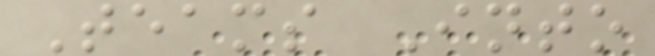Teams Into
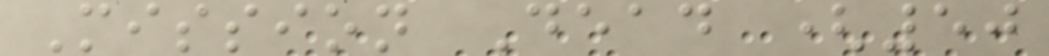Mission Dead (50
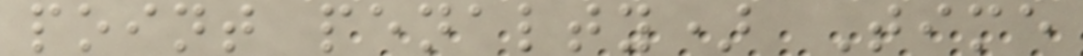point penalty) Time
